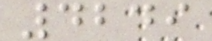4249
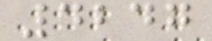4247
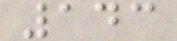143
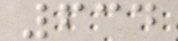634
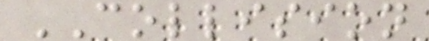COLLISION
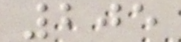205
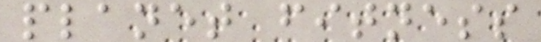planet fitness
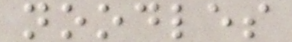noodles
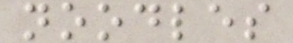noodles
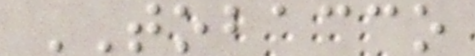TOBACCO
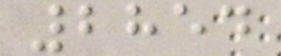2854
